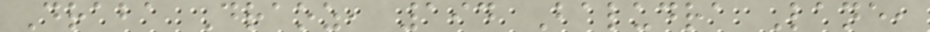Draba Draoz, 194 Baludra Lane,
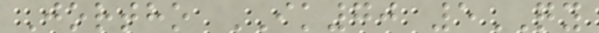Jortho IK70 5QY
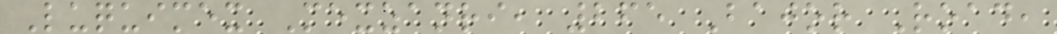Luquimex Mexzanri, 265 Bajor Road,
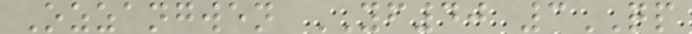Ozzangwen YF40 3QP
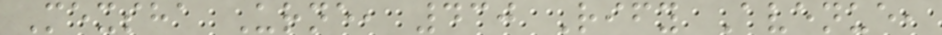Mexsha Urne, 430 Rify Avenue,
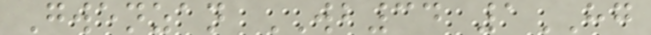Gwenzan WB34 1HG
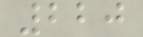220
